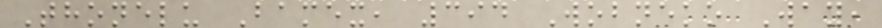Thonelu Bamex, 394 Wobneko Way,
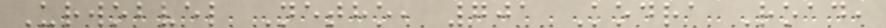Urwobvel Netho, 701 Kodra Road,
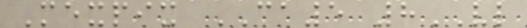Mexpix CA5 8VL
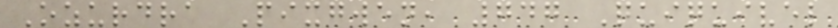Ozurdra Pixgwen, 747 Quiquivel
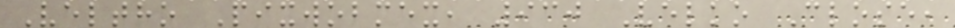Veltho Pixwobmex, 930 Velko Close,
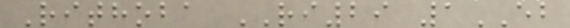Rithoba RI29 1EB
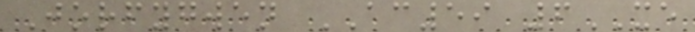Jorfygwen AC59 6XE
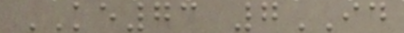KE73 7ID
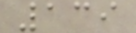139
